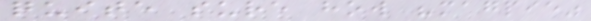quite sure how "magpie"
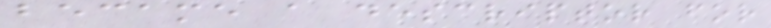became a descriptor for
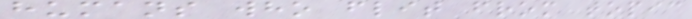humans who flit from topic
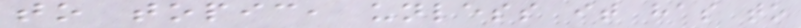to topic, unless it has to
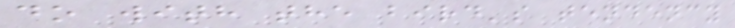do with the bird's tendency
